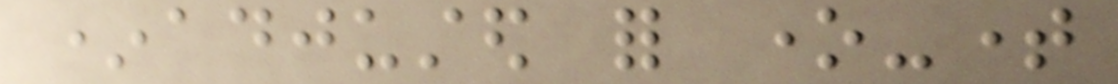*adjusted for one-time
